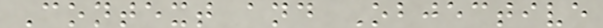Context and Objective
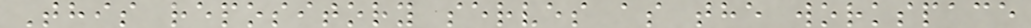This repository serves as the workspace
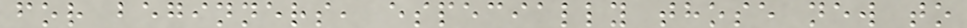for beginners, especially those new to
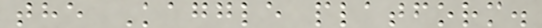the Kaggle platform.
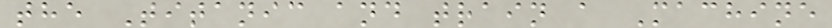the Titanic and train a Machine
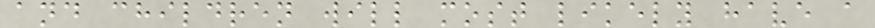and children will most likely have a
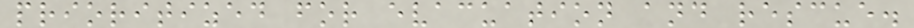prioritized for evacuation and rescue.
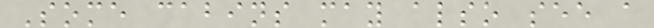Some cabins may also see a
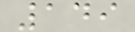149
